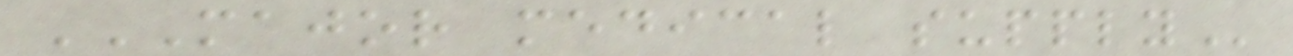MAJOR MEDICAL SUPPLY
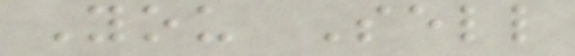You Sell
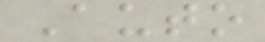Auto
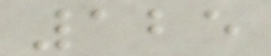125
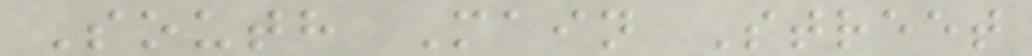South Main Street
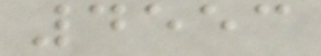4553
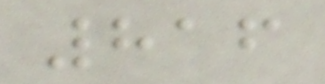816
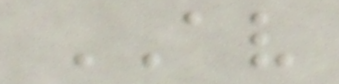AV
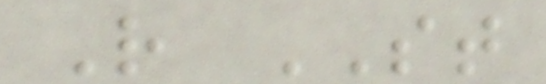R ST
